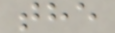the
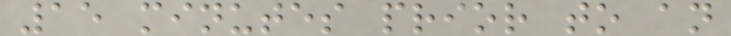15 minutes prior to an
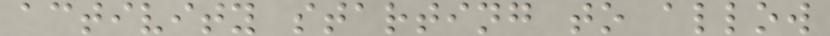activity starting to allow
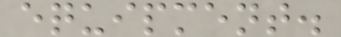equipment.
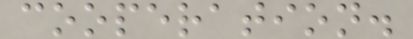cooperation.
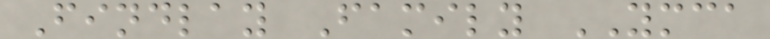Findlay Family YMCA
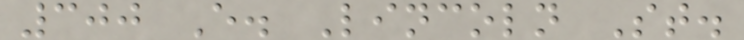300 E. Lincoln St.
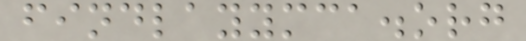findlayymca.org
